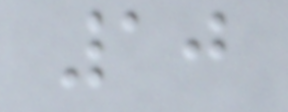10
